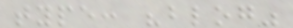type: "blog"
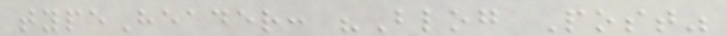typeHeader: "Blog Post"
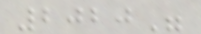2020"
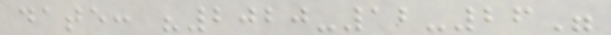date: "2020-12-26"
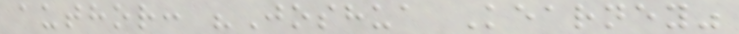author: "Joshua Kearney"
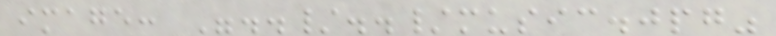image: "../../music.jpg"
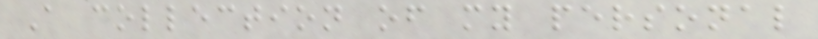A collection of my personal
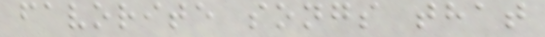favorite songs that
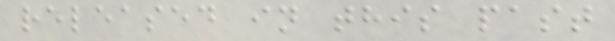released in this past
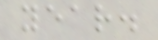year.
